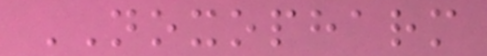NOXOPHARM
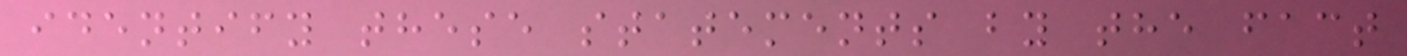identify these statements by the fact
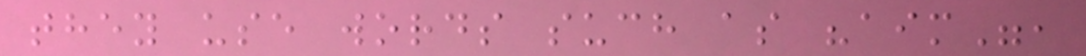they use words such as "aim",
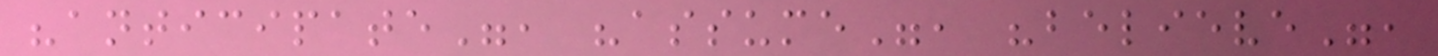"anticipate", "assume", "believe",
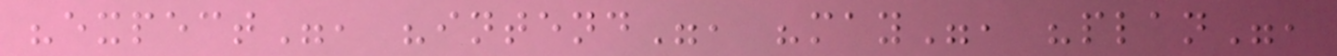"expect", "intend", "may", "plan",
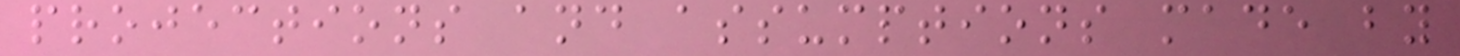projections and assumptions made by
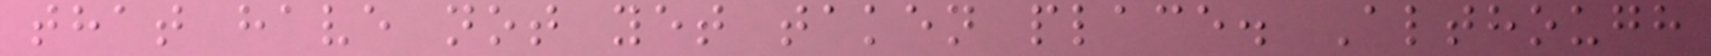that have not yet taken place. Although
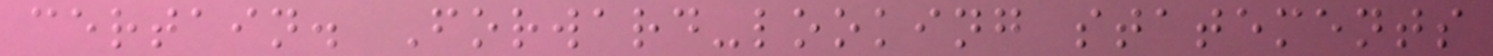certain. Forward-looking statements
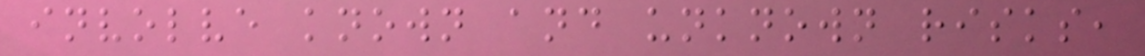involve known and unknown risks,
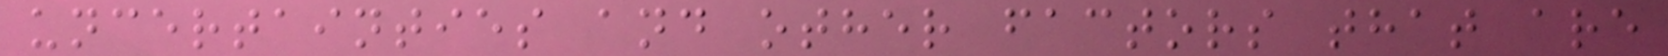uncertainties and other factors that are
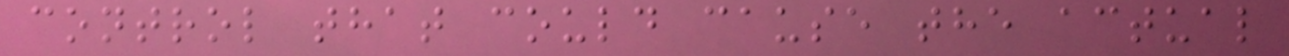control that could cause the actual
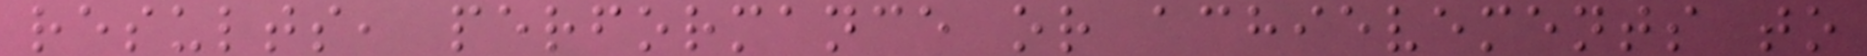results, performance or achievements to
